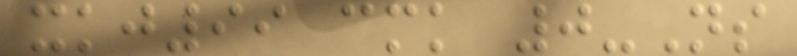xkj99 cmk 0-Ns
